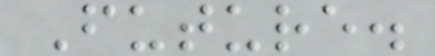Future.
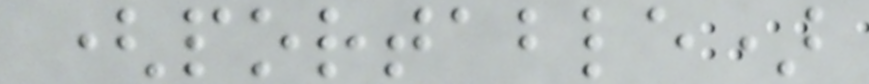(portable)
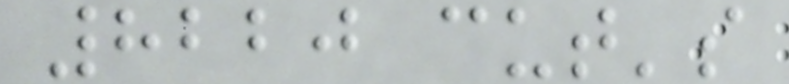8220 cut's
